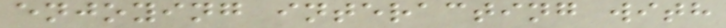enjoying interacting with
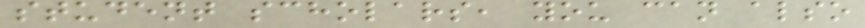student scholars, you can also
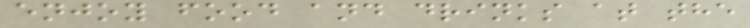enjoy food and drinks at the
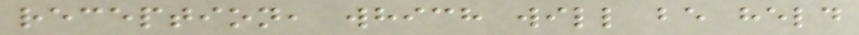reception, which will be held
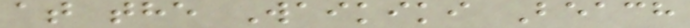at the Waikiki Beach
